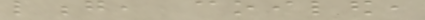long, coiled,
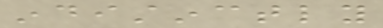indistinctly
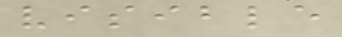visible
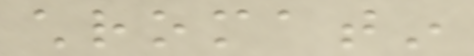chromatin
